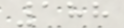188
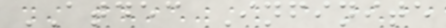ATDEC Infinite
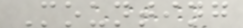Mounting
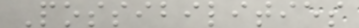Possibilities
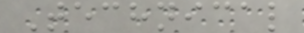Technical
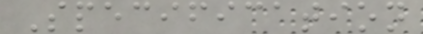Specification
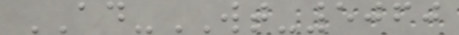AD-WT-5060
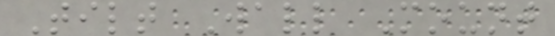Tilt Wall Mount
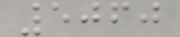5060
